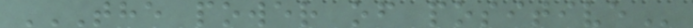THE POWER OF POSITIVE
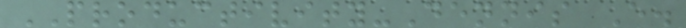PRODUCTIVITY-Dennis E.
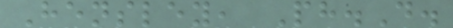Hensley, Ph.D.
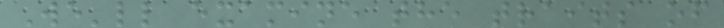We'll examine the traits of
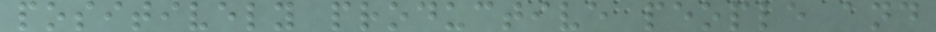positively productive people and
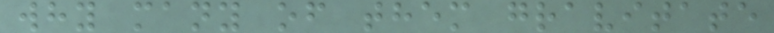why many of them gravitate
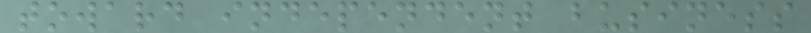toward independent business
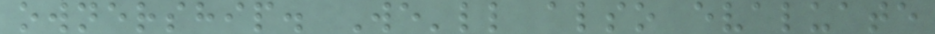ownership. We'll also evaluate
